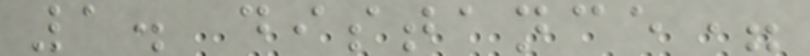1. distance=
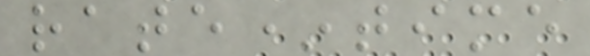rate*time
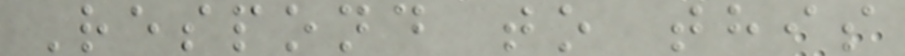Respond to this
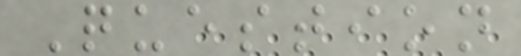Question
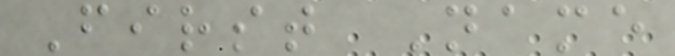First Name
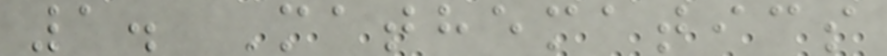1. Mathematics
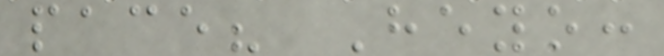pace? Heyo:
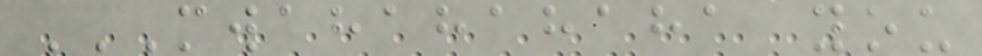MWAHAHAHAHA YOU
